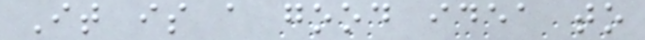It is a good idea to
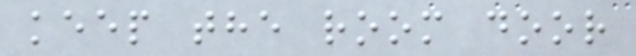keep the room door
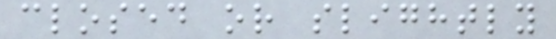closed or slightly
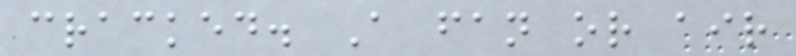cracked. A fan or air
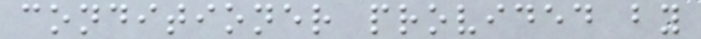conditioner provided by
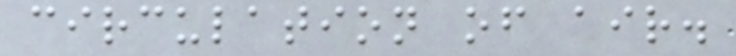circulation of air.
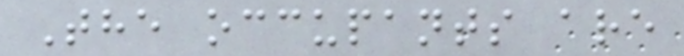The occupants are
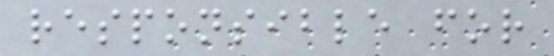responsible for
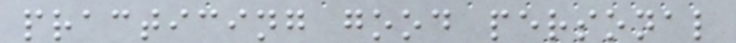practicing good personal
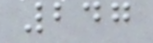247
